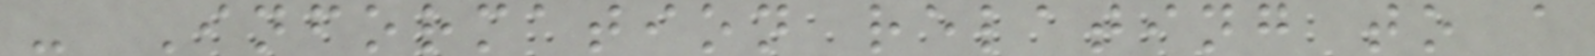- Information relating to a
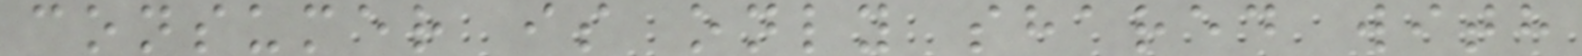consumer is only shared with
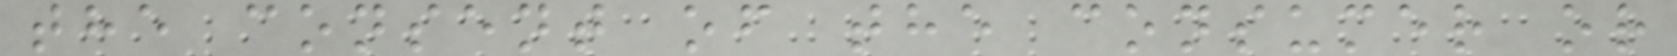the consent of the consumer or
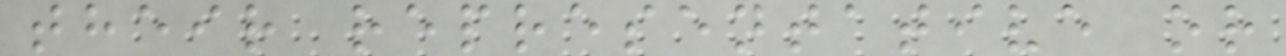their representative or
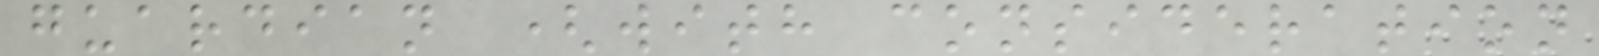guardian (with consideration
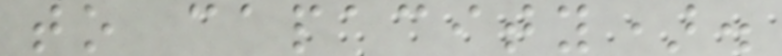to capacity).
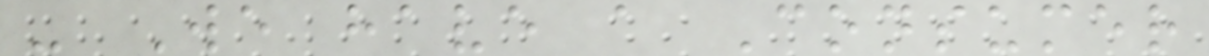- We have a Consumer
